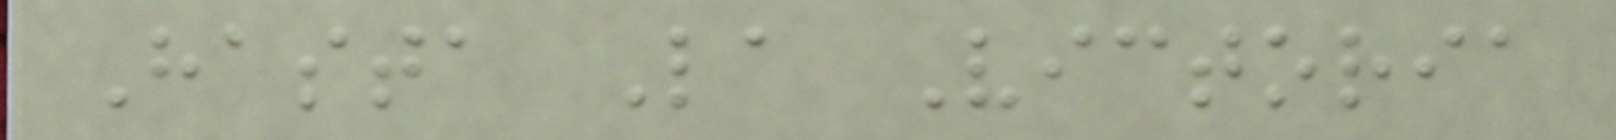Hasta La Victoria
